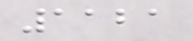1121
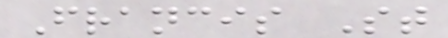Francis St
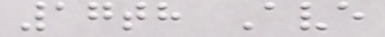17th Ave
